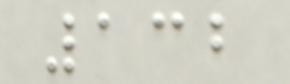132
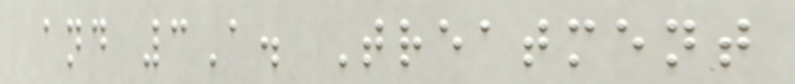and 3A. Treatment
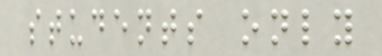students only
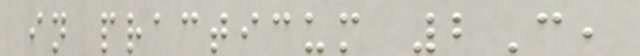in practicum 2C,
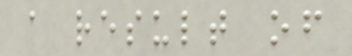a result of
